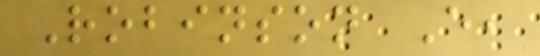Robinson E,
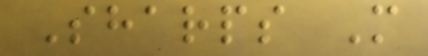Sharps M
